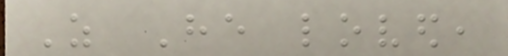As He loved,
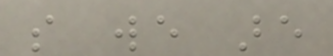so we are
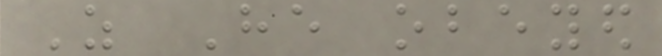As He obeyed
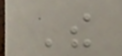The
